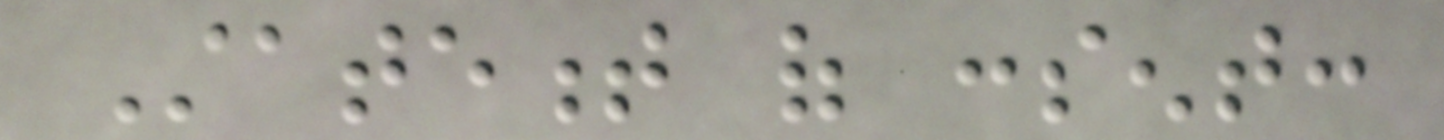Statement of consent:
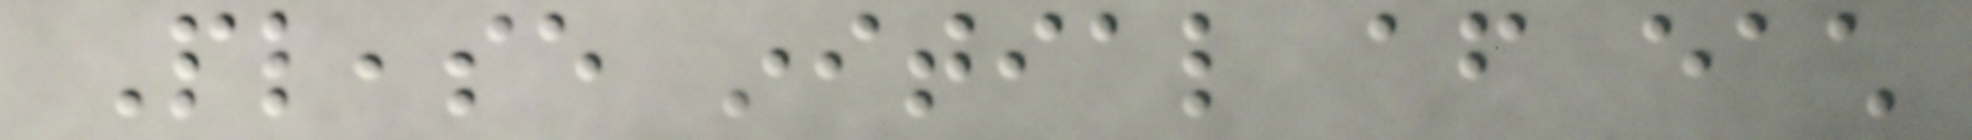Please initial after each
